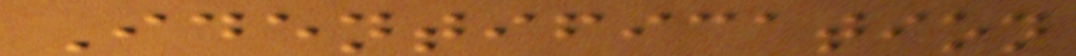Identification
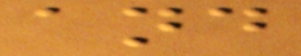and
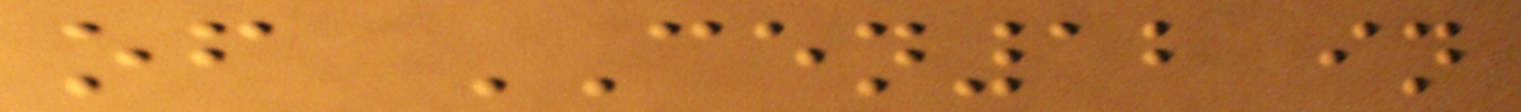of CEN12 in
